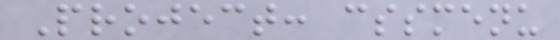Project: cssmenu
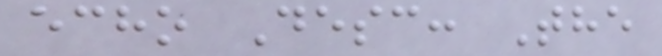echo Desc: The
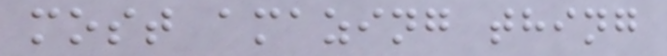most amazing thing
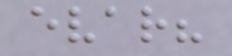evar?
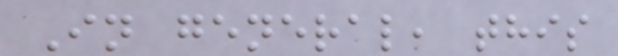In general, this
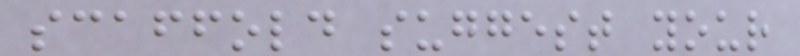scaffold suggest your
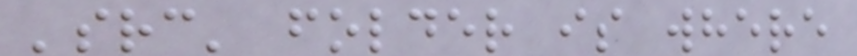'src' folder is where
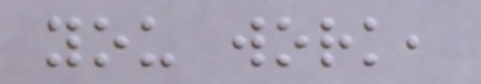you work,
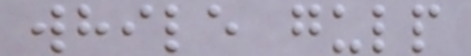while gulp
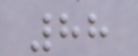88
